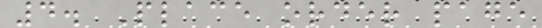4. Place order page
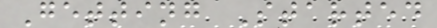Getting Started
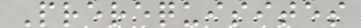Prerequisites
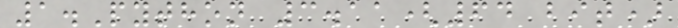1.Python 3.11(64 bit)
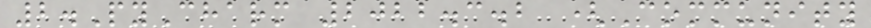2.PyCharm 2022.3.2 (Community
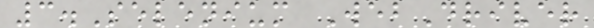3.Selenium WebDriver
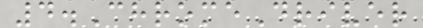4.ChromeDriver
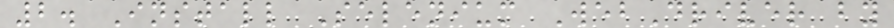2. Install Selenium WebDriver by
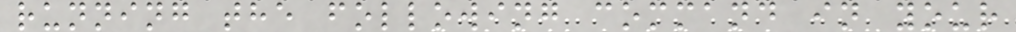running the following command in your
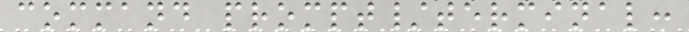command prompt/terminal:
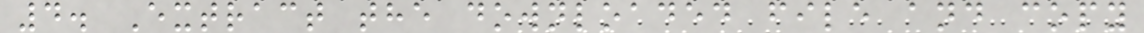4. Extract the downloaded file and copy
